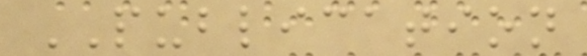PUBLICATION
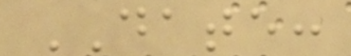DATE:
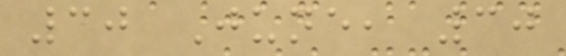30 June, 30
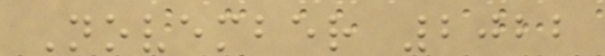November 2022
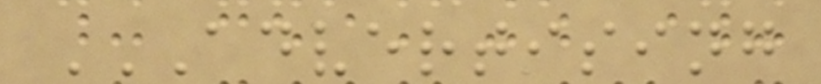ADVERTISING
